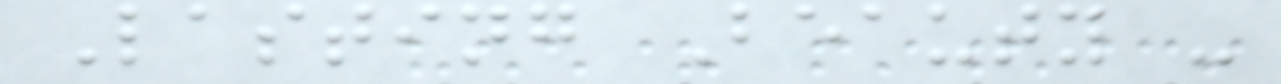Lasting Beauty -
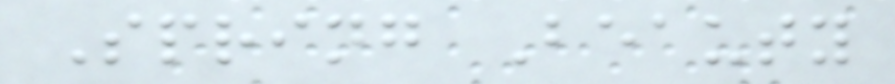Spring Beauty
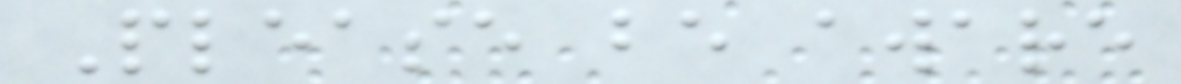Please be aware
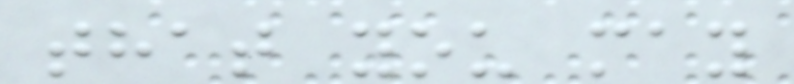that you may
